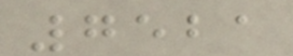7521
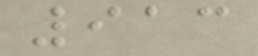913
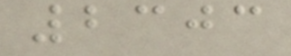2303
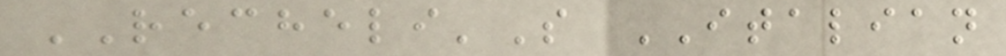RECHELI'S ITALIAN
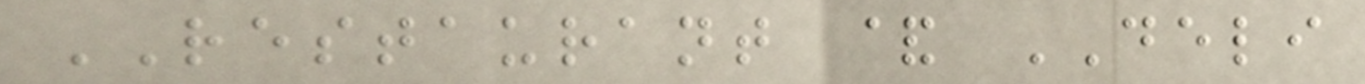RESTAURANT & DELI
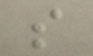s
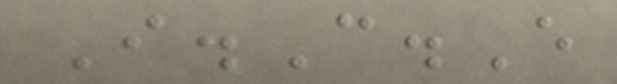I.C.E
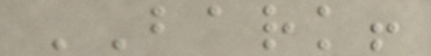BARK!
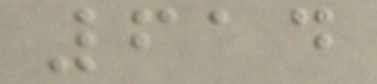614
